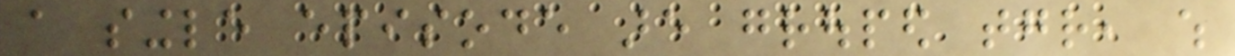a single episode are grouped together, which
